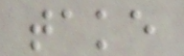take
